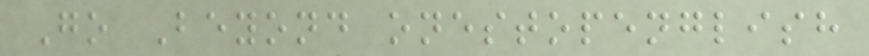Go Beyond onestopenglish
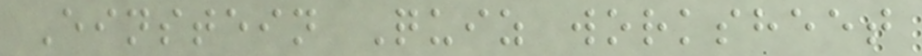Einstein Quiz worksheet
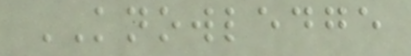KNOWLEDGE
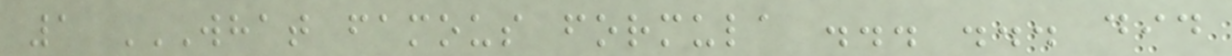1 WHAT FAMOUS FORMULA ... ... DID
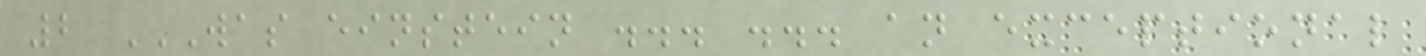2 WAS EINSTEIN ... ... AN EXCEPTIONAL
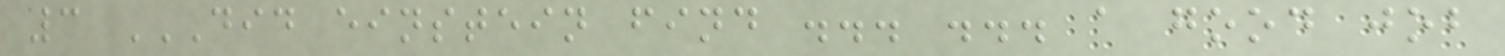3 DID EINSTEIN FIND ... ... A GOOD JOB
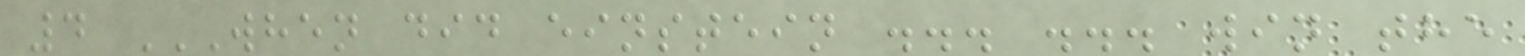4 WHEN DID EINSTEIN ... ... WIN THE
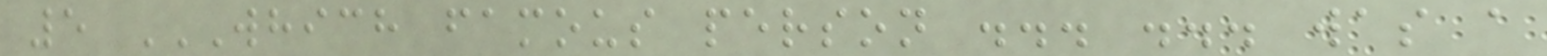5 WHICH FAMOUS PERSON ... ... WAS A
